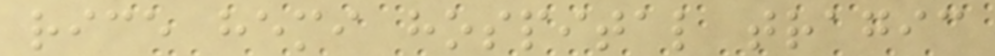rice hemi hospital tragic
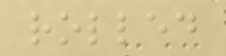rolled
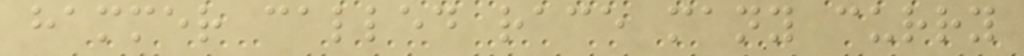hammer called race many curry
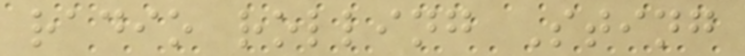radio rolling Sting
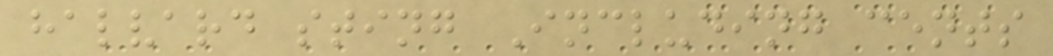halvard sting Including cents
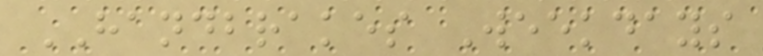HANDBRAKES Weekdays
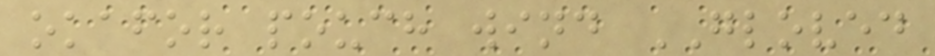okafor pouch wind GLOVED
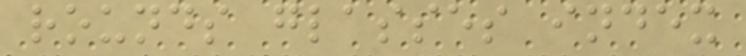rounds glasses index
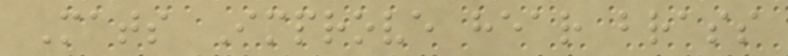Mats Improve hear brass
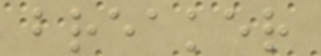breaker
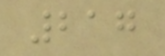217
